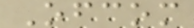Ofcom
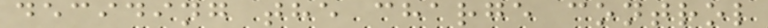deciding the charge control
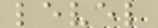level
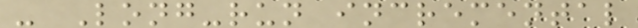- Long-run incremental
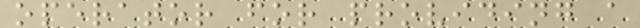operator for providing a
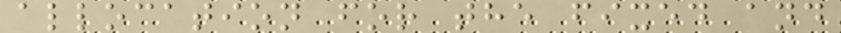allocation for the fixed and
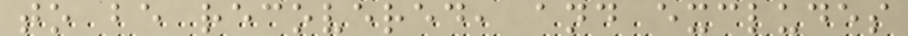to be recovered, and excludes
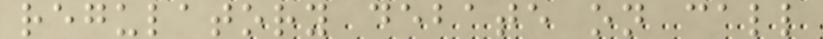regulatory debate on call
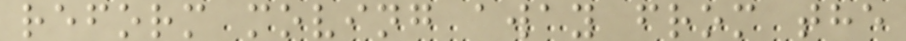reform moving away from the
